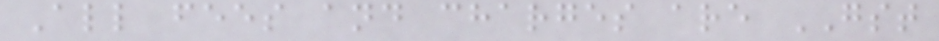All fees and charges are GST
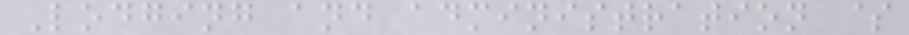Lodging and administration $
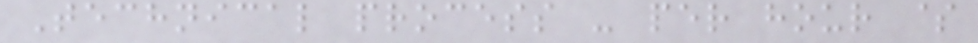Technical process - per hour $
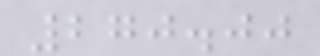270.00
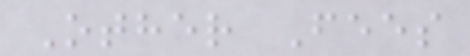Other Fees
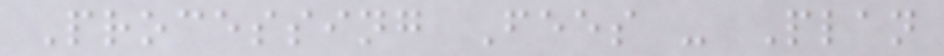Processing Fees - Plan
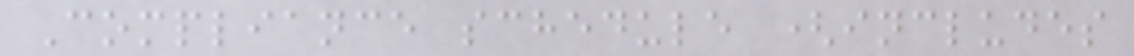Compliance schedule (includes
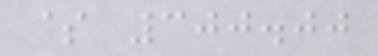$ 300.00
